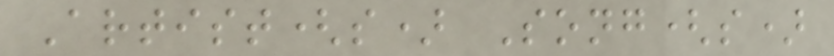Artist(s) Song(s)
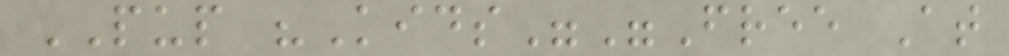PUP "Kids""Free At
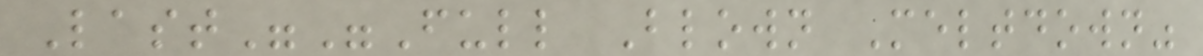Last""Full Blown Meltdown"
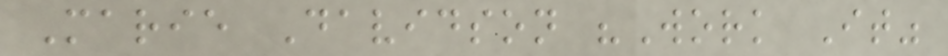Marie Davidson "Work It"
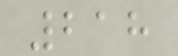218
